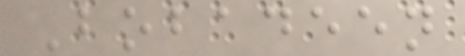Bobadeen
